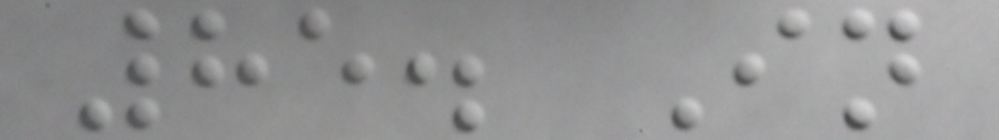85. In
